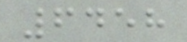6458
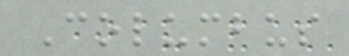Columbus
